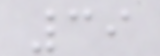39
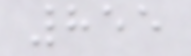855
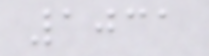1031
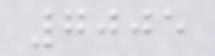7005
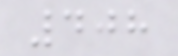408
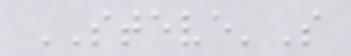STEVE'S
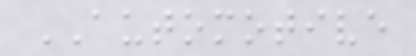AUTOMOTIVE
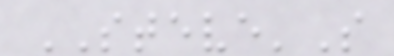STEVE'S
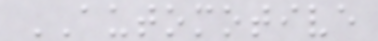AUTOMOTIVE
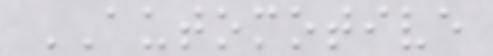AUTOMOTIVE
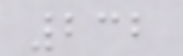232
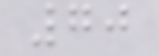70
